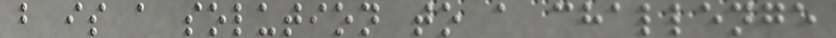b is a solution to a challenge
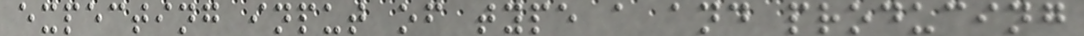expecting input of type a and producing
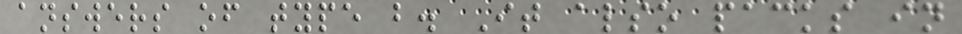answers of type b. It also packs in
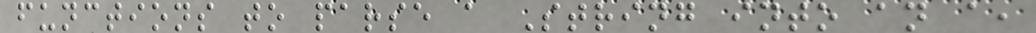functions to parse a String into an a,
